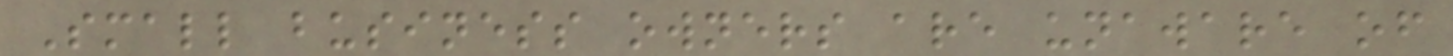Small business owners are unaware of
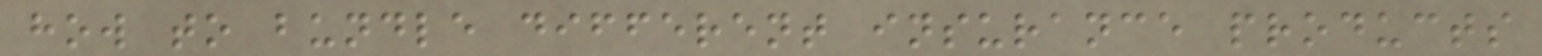how to bundle different insurance products
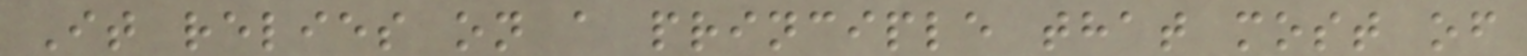It relies on a principle that most of
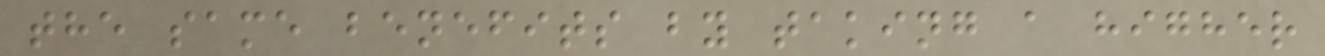the same benefits by taking a higher
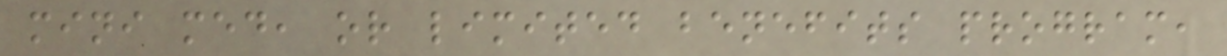mini med, or limited benefits program,
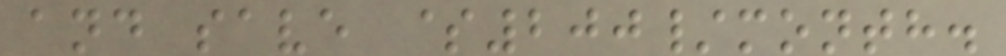and save $200/month.
